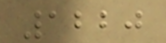1220
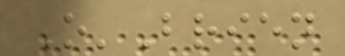O'Brien
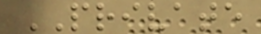PRIVATE
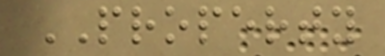PROPERTY
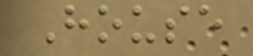House
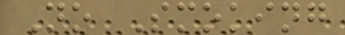No Smoking
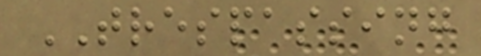TRESPASSING
